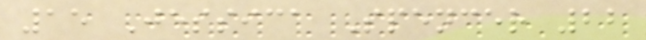15 Jessica Spencer 22
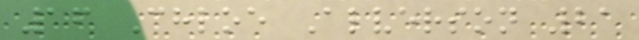16 Chloe Alverson 21
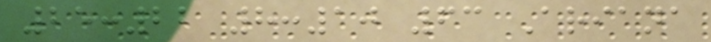25:22 8:10 63 Ariana
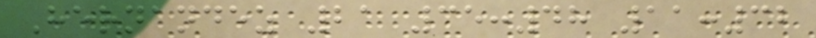Hernandez 21 35:48 11:32
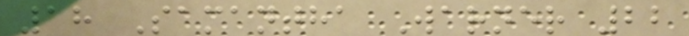18 Samantha Warner 22
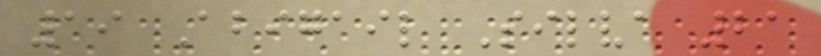19 Abigail Silva 21
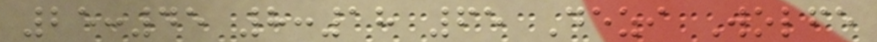25:45 8:18 65 Dezi Wolfe
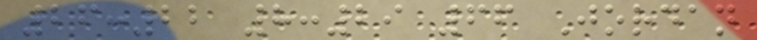26:22 8:29 66 Jordan
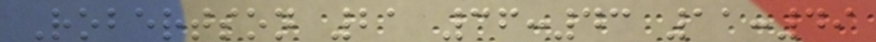Robertson 21 36:43 11:49
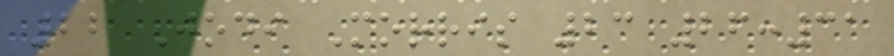22 Jodi Morris 23 26:31
